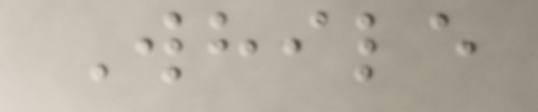While
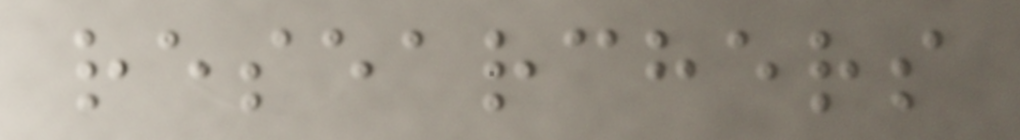researchers
